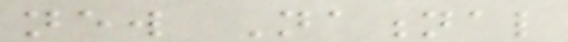new National
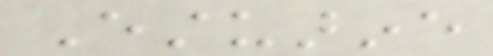Estuarine
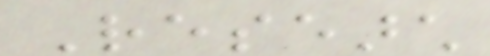Research
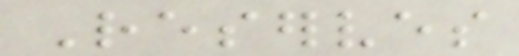Reserves
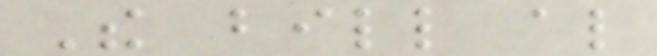The bill also
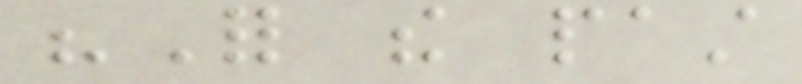"For the past
